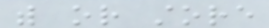with or store
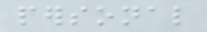personal
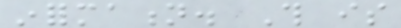information. This is
